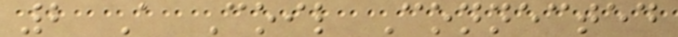2 A Coil Connected
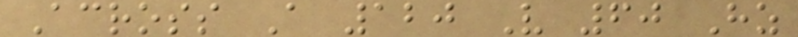Across A 120 V 60 Hz
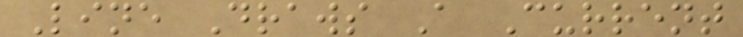Line Draws A Current
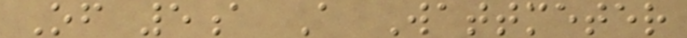Of 5a A Wattmeter
